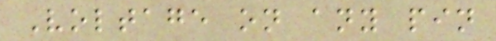Voltage on any pin
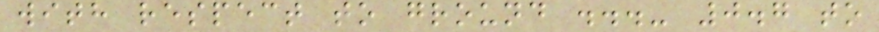with respect to ground ...- 0.7 to
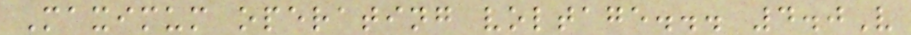Maximum operating voltage... 4.0V
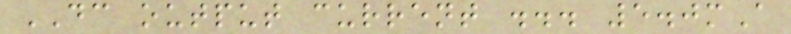DC output current ... 5.0mA
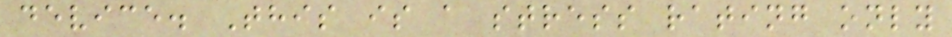device. This is a stress rating only
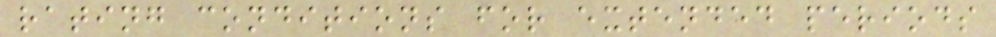rating conditions for extended periods
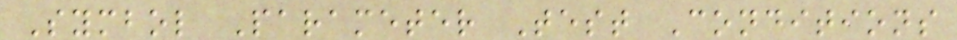Symbol Parameter Test Conditions
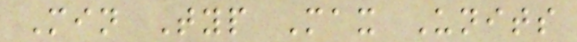Min Typ Max Units
